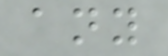any
